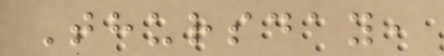Thursday,
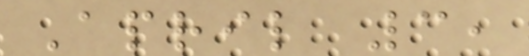April 3,
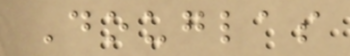Douglas
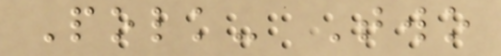Polk- Two
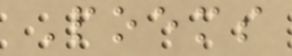Poems
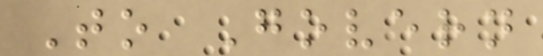To Govern
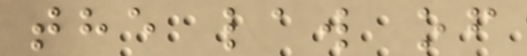the law of
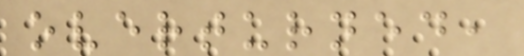overturned,
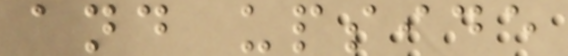and upside
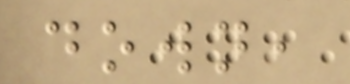down,
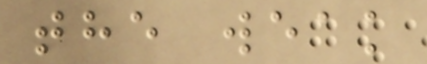the weak
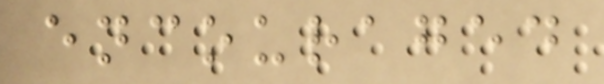encouraged
